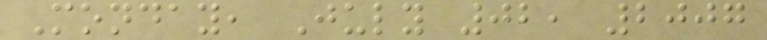Monday, July 02, 2007
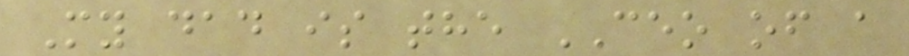My dad is the CEO of a
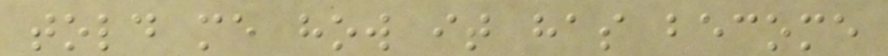told me how it has become
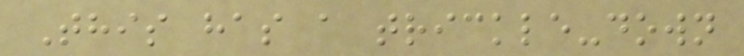This has a trickle-down
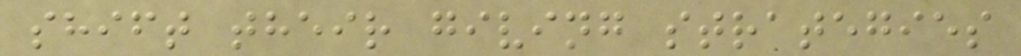shift their giving strategies
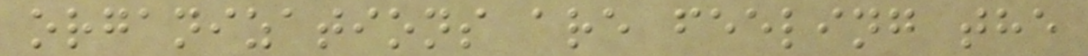organizations are feeling the
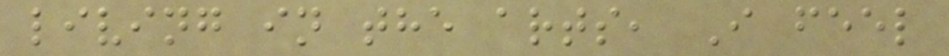living in the arts, I feel
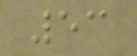53
